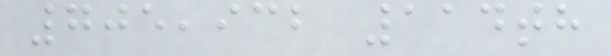705,932 114th
